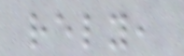rely,
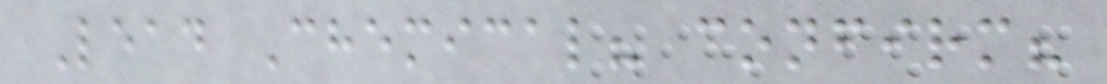Lead Chemical? confirm?
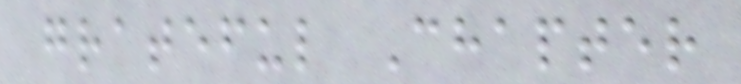grateful Chapter
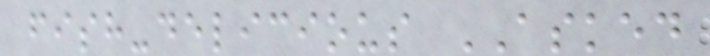fish-delicious ASKED
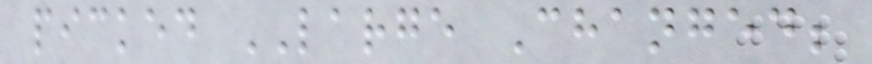picked LARGE Changed;
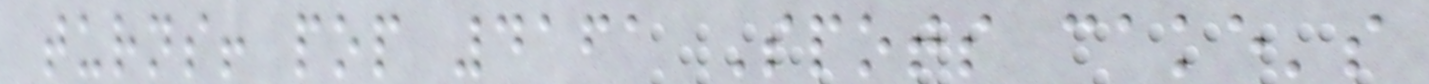turns! pop 4161 Spots cake's
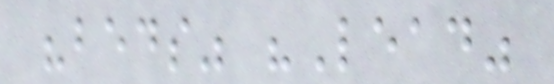"beds" "Lead"
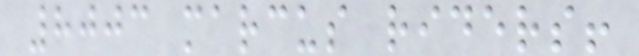8003 marcus riders!
